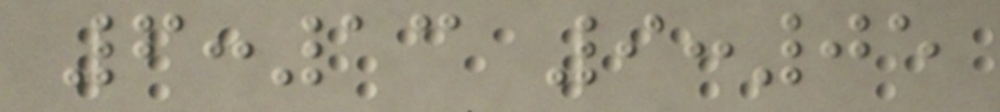6:13 9:05
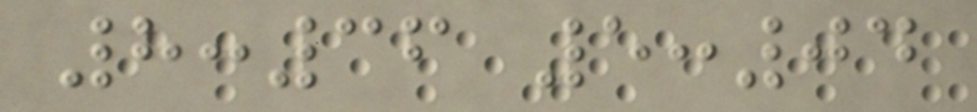8:36 5:04
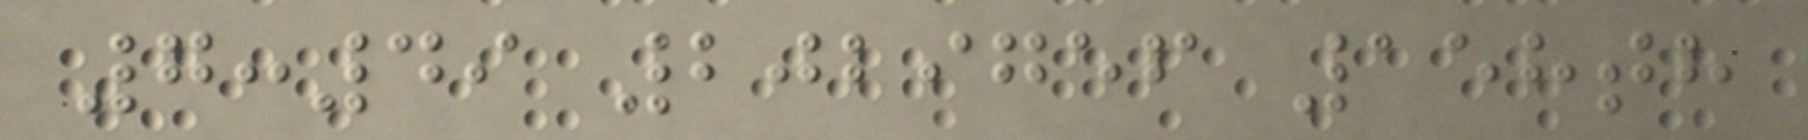7:49 2029756 158th
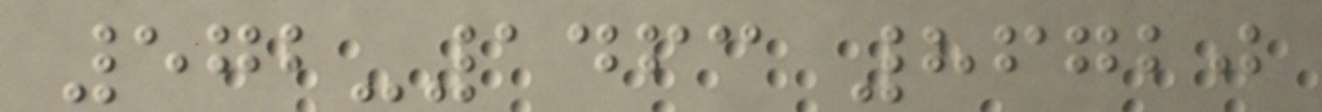572-1463 86720
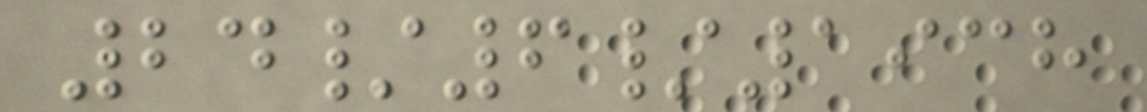24/6/1938
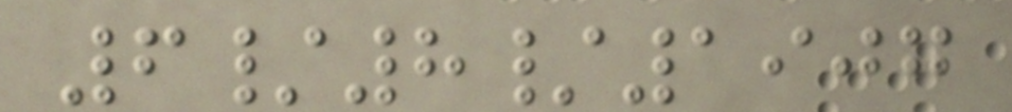6/8/1907
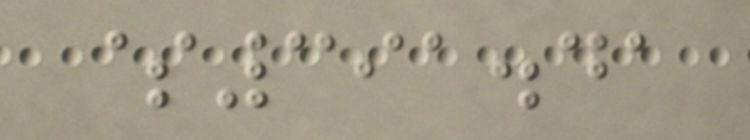$391.41
